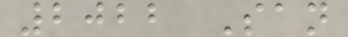2022 San
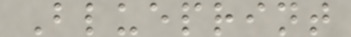Blueprint
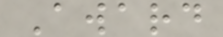Award
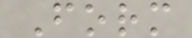Form
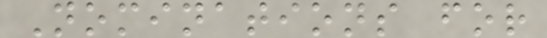Nominations for
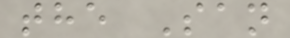the San
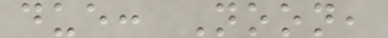due: Noon,
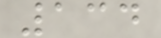134
